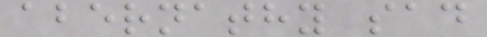abernathy sad
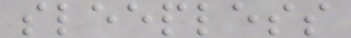sleepless
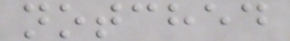notched
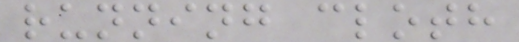running cloth
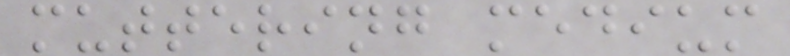muttering medium
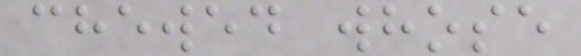chewed whose
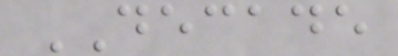DECADE
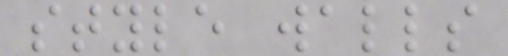style walls
